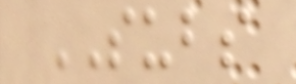SUBS
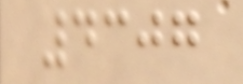4307
